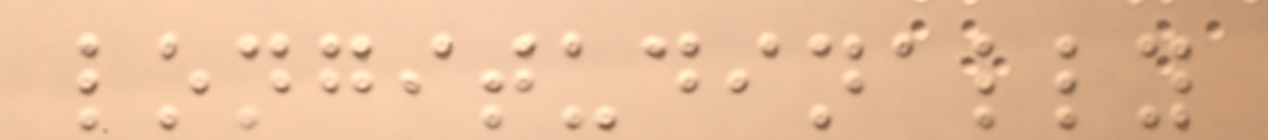longitudinally
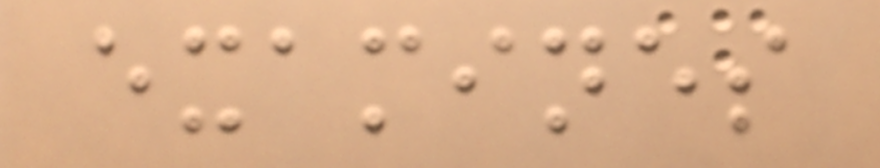examines
